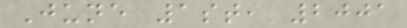June 1st, 2001
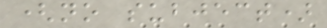(no subject)
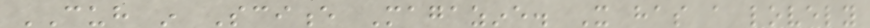CUH in Science Magazine. It has a lovely
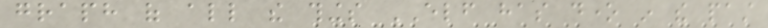graph of all the things ELF has done in the past
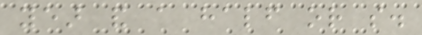year and a half or so.
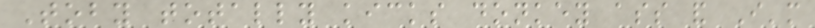Toby totally kicks donkey ass and I'm
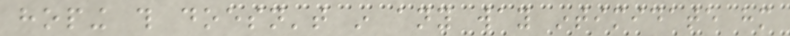hoping this doesn't in any way intimidate him
